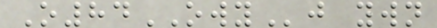O84OWYj ywn
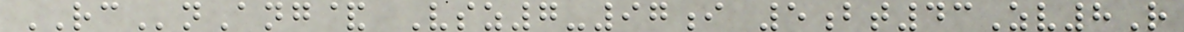RCnAng& Vsz7-97i 5bt43Zv8R
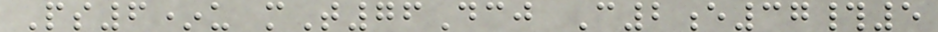Ps6*u mT76Dcj C2e37#5
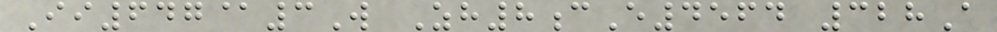Ii647@3W Zh8cE4564 328A
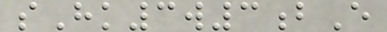sHk3w3bE
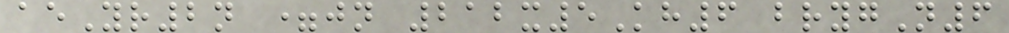aeYr2n =jn 212x5Kh6 brygN6
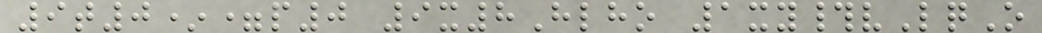9t0*=p0 9x8Hlho 1xy#vLqO
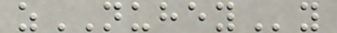zNUHEYy
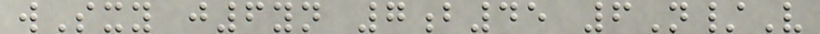wSxy j6yn 7b45 6N/V
